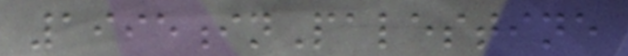1995inPalestine
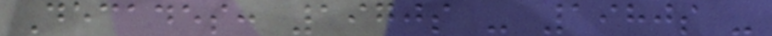Decades: 1970s - 1980s -
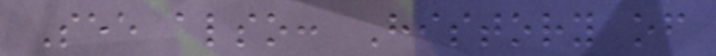See also: History of
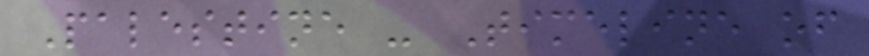Palestine - Timeline of
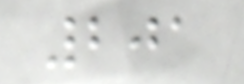201
